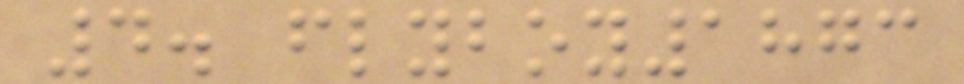4. flyboy1873
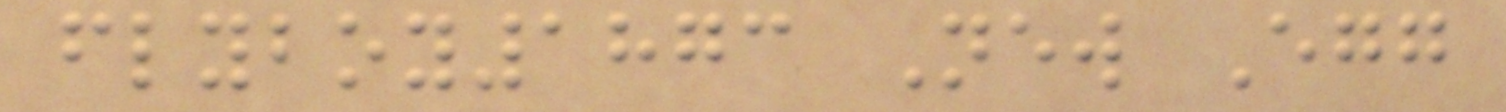flyboy1873 New Egg
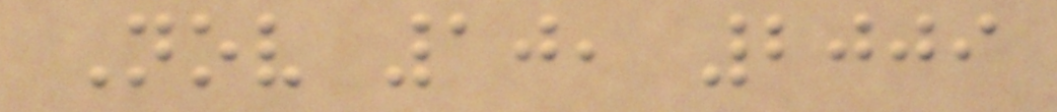Nov 10, 2009
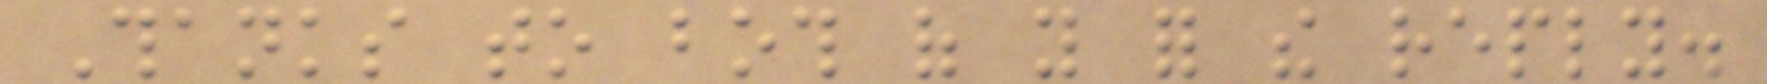Thanks to both of you for the reply.
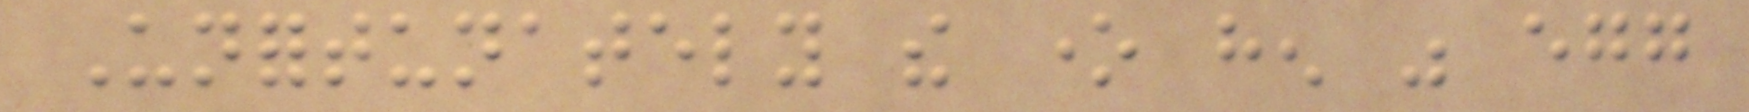Unfortunately the one hen was egg
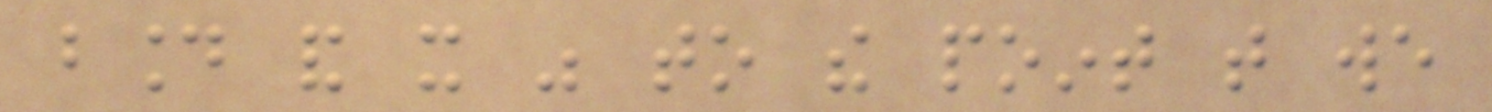bound and it was to the point that we
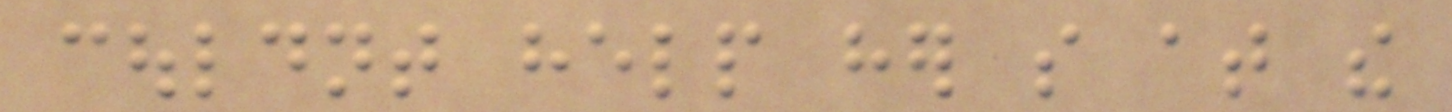couldnt help her so at the
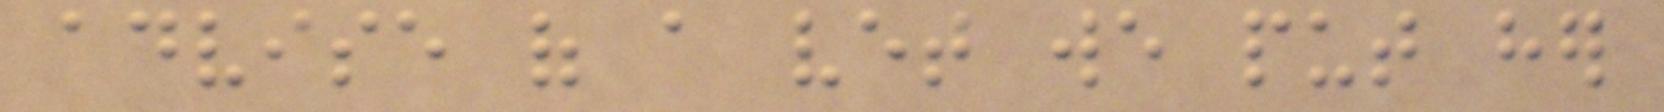advise of a vet we put her
